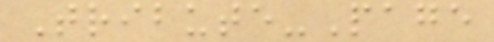Tribute-Page
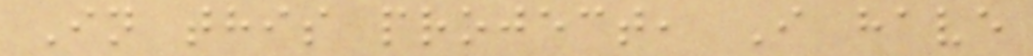In this project, I have
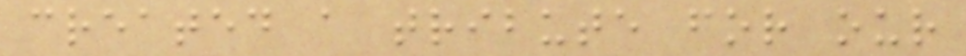created a tribute for our
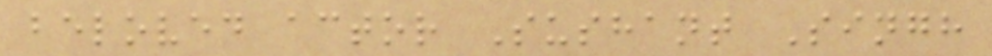beloved actor Sushant Singh
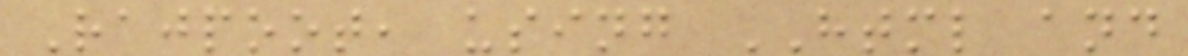Rajpoot, using HTML and
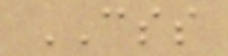CSS
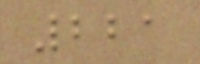221
